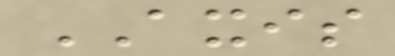AXIS
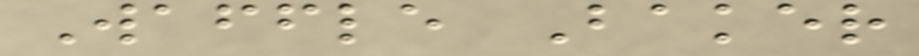Waffle Baker
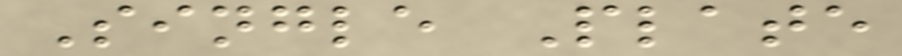Single Plate
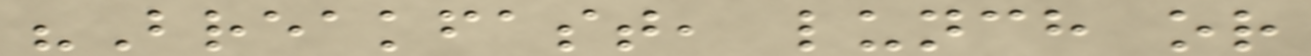"Breakfast, lunch or
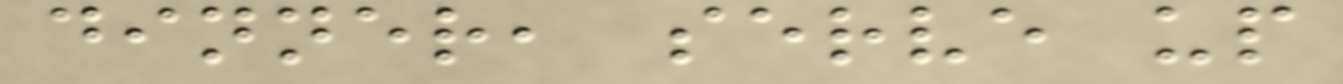dinner, serve up
